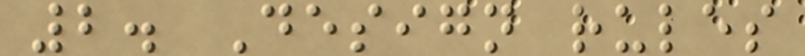2. Design rules
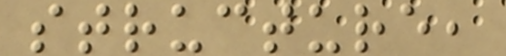structure,
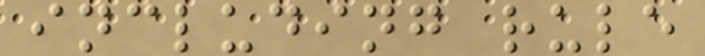including rule
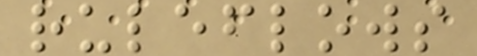ruleflows
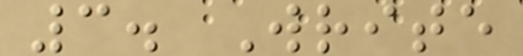3. Write
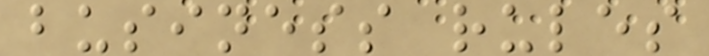business rules
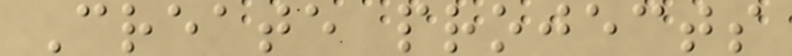Create projects
